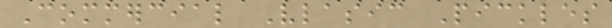Commercial Vlasic Pickles
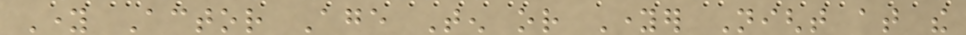Young Actor Age Ten or Younger Night at the
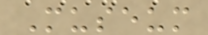Museum
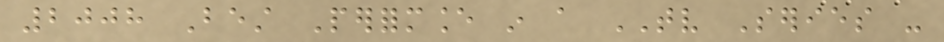2008 Best Performance in a TV Series -
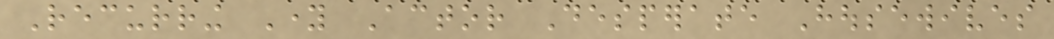Recurring Young Actor Desperate Housewives
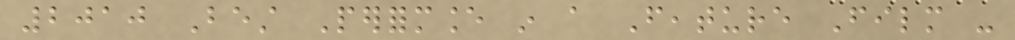2010 Best Performance in a Feature Film -
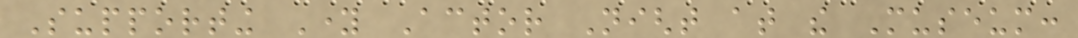Supporting Young Actor Night at the Museum:
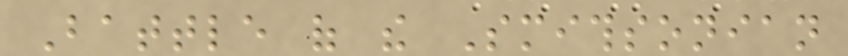Battle of the Smithsonian
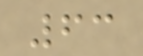63
